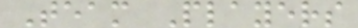Team Players
